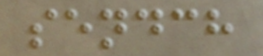sendch
